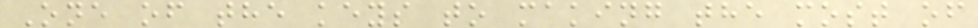One of the keys to making the most of
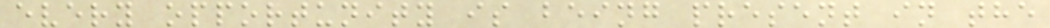every opportunity is being present in the
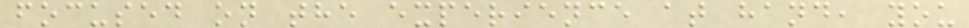focused on the experience at hand, you
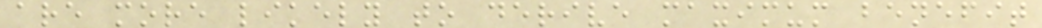are more likely to derive maximum benefit
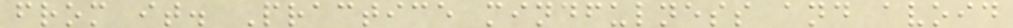from it. Practice mindfulness and avoid
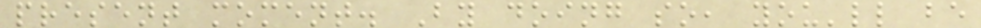present moment. By doing so, you'll be
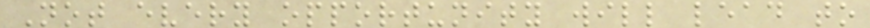Not every opportunity will lead to
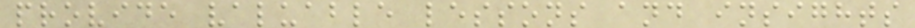provide valuable lessons and insights
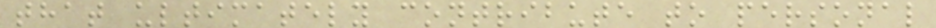that ultimately contribute to personal
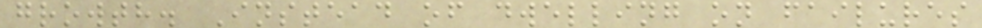growth. Instead of dwelling on failures
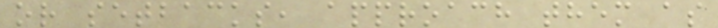or setbacks, approach them as
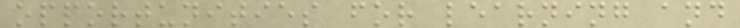opportunities for learning and
